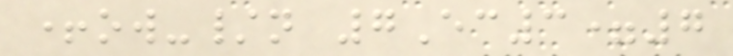+ow-/n 7Ec3=7
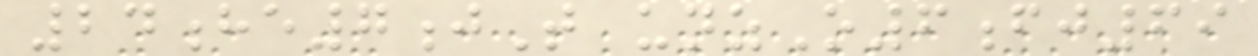24he7jT unzO6fj69
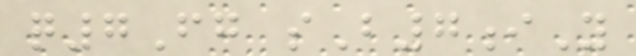q7Fg sB7iY
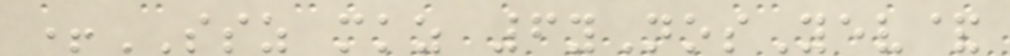+SSZ mkz 6yNosYev&
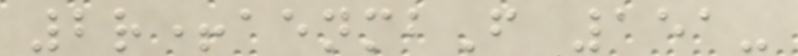2r+aenmbF 151-
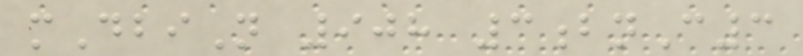mDbiN 908 3bnC3
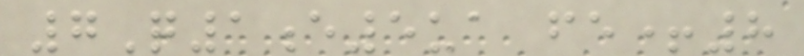7Q1e5ua fe+8
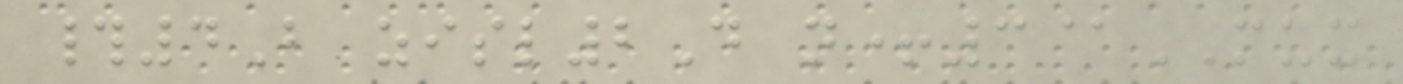#4B zisl2D n+3@MUX
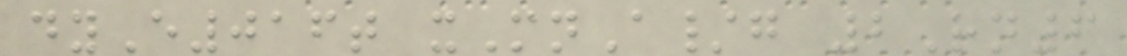dyE016t xMnA/g 2Rn6
